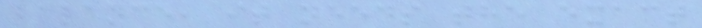balance, it needs the exact
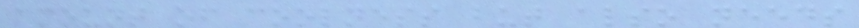amount of coolness but also needs
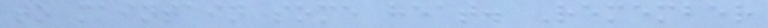to maintain some heat. Remember
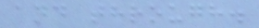and through.
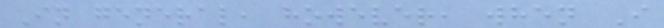In general, however, when I
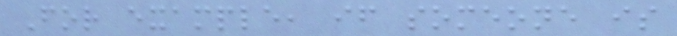For example, if someone is
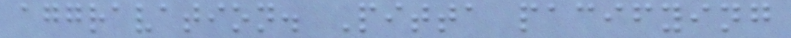aggravation. Pitta pacifying
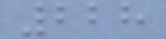228
